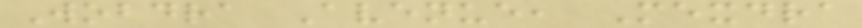Wobdra Avenue, Mexdra
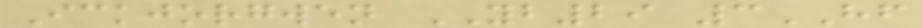Ickjorgwen YB29 3HF
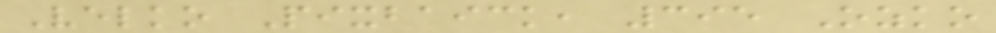Velko Pixbaick, 395 Ozko
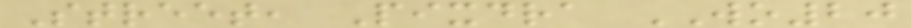Street, Pixdra WO20
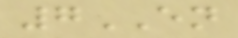7EN
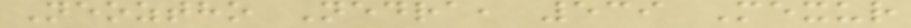Neoztho Nedra, 539 Mexur
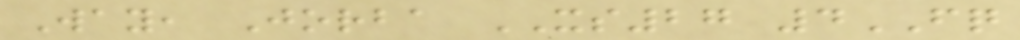Way, Jorba XS27 4FQ
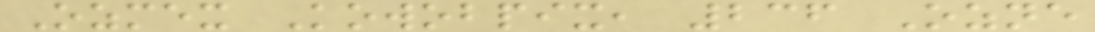Ozmex Kowobpix, 236 Ozne
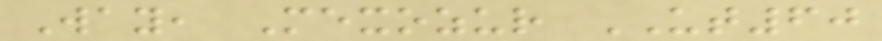Way, Mexozur UT60
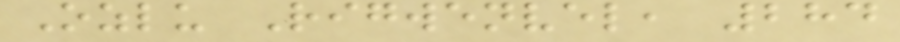Ozlu Rigwenvel, 284
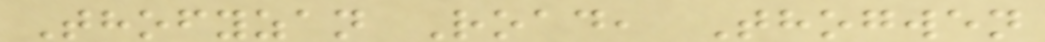Thofyzan Road, Thogwen
